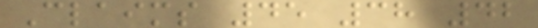Claims 45 38 42
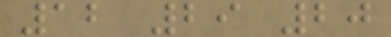12 29 20
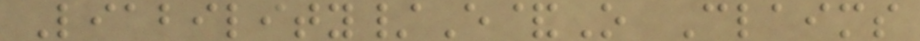Liability/E&O Claims
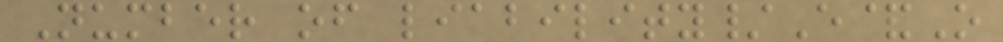Number of liability/E&O
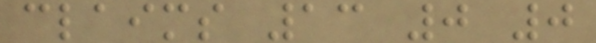claims 13 0 0
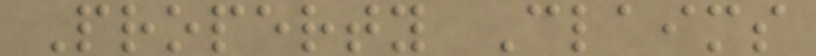Property Claims
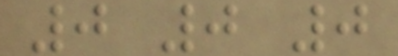0 0 0
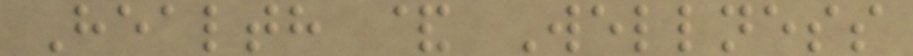Health & Wellness
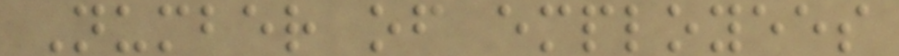Number of employees
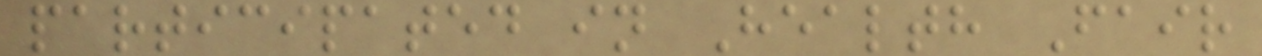participated in Health Fair
